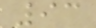93
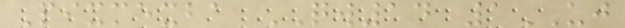Pixmexba QW14 1UJ
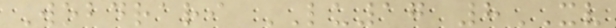Wobdrari LU17 8XV
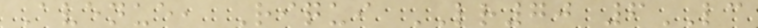Avenue, Riqui LR70 6LC
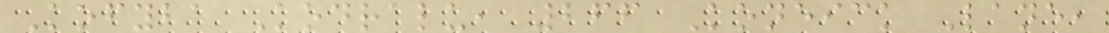Kofyba Kodralu, 266 Koneick Lane,
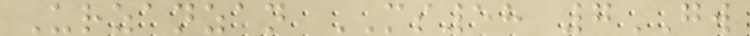Urzanzan MS58 7GW
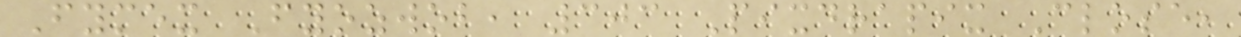Fymex Fyozwob, 303 Pixdrapix Close,
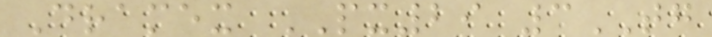Dramex PX29 3TG
